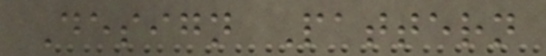Design Pattern
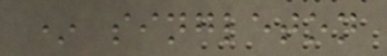* singleton
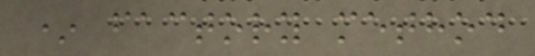* factory method
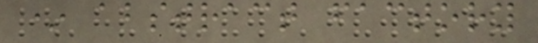* abstract factory
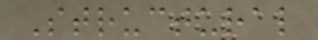Structural
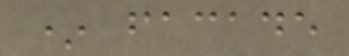* facade
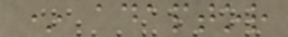* adaptor
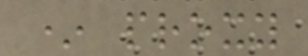* proxy
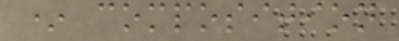* composition
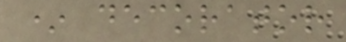* decorator
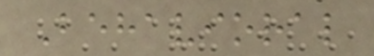Behavioral
